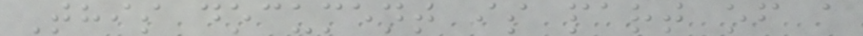This document is part of a
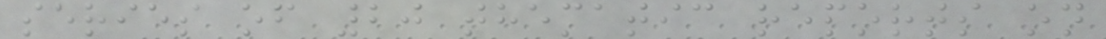series of 20 thematic reports on
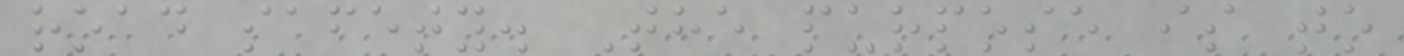road safety. The purpose is to
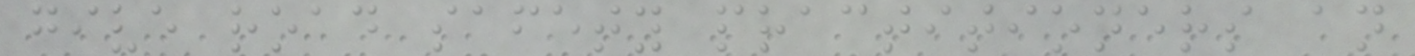give road safety practitioners an
